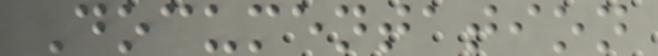Documentation
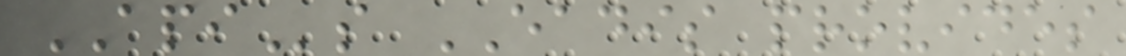APIs EADIS provides
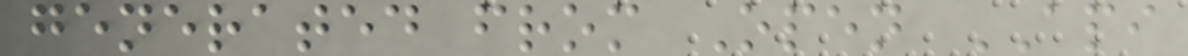generated from Open API
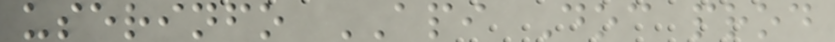userinfo API Doc prod
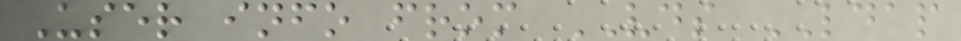User info from VDS LDAP
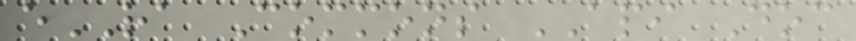eRA Commons API Doc
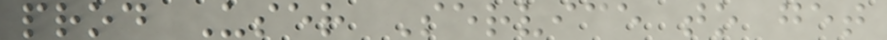prod User Service to get
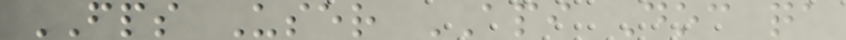FPS User API Doc qa
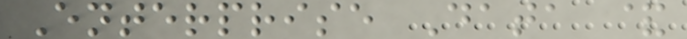Enterprise Data &
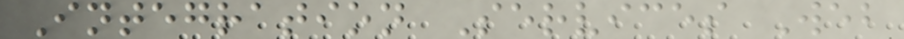Integration Services Web
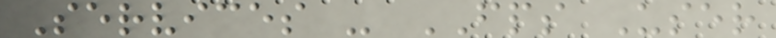Services - FPS User
